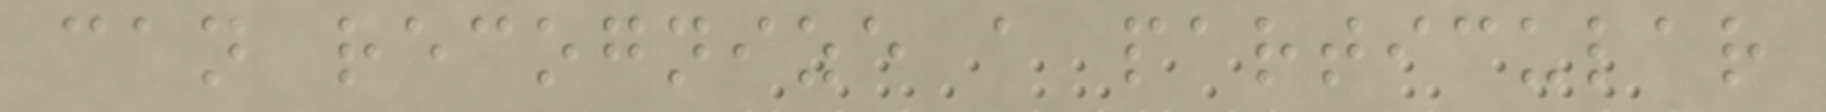can recognize a particular
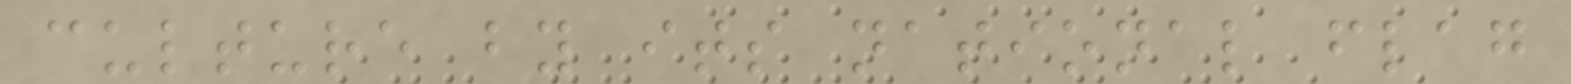culture by its national flag
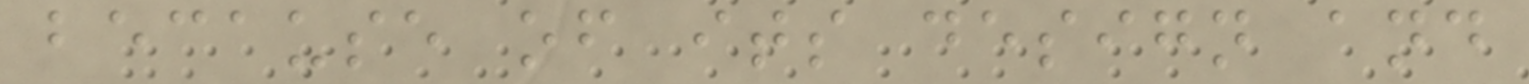because of its design and
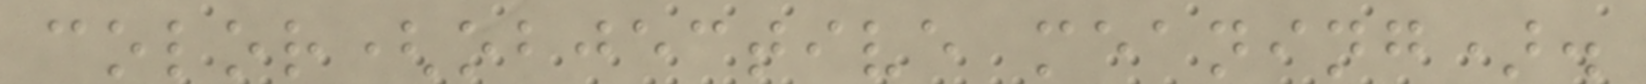color(objective meaning).
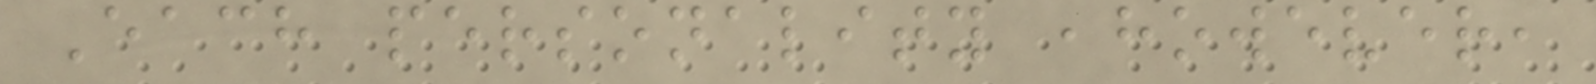Each personality ,however,
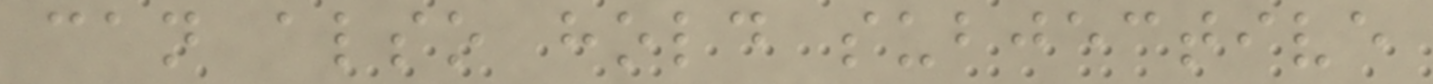can also hold subjective
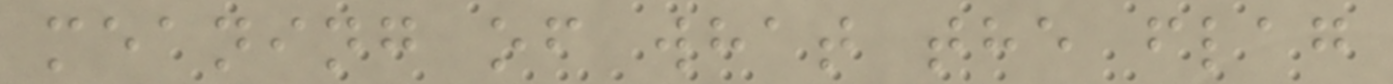meaning of what the flag
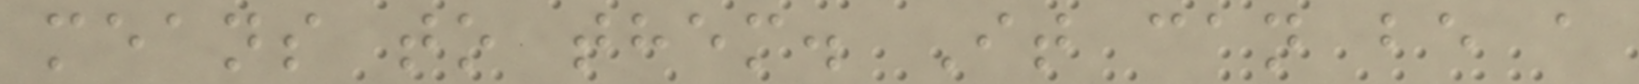means to them. It can be a
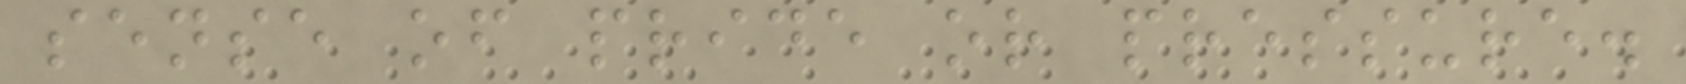sense of pride or pressure.
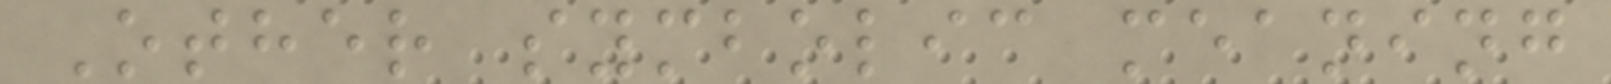Other symbolic meaning
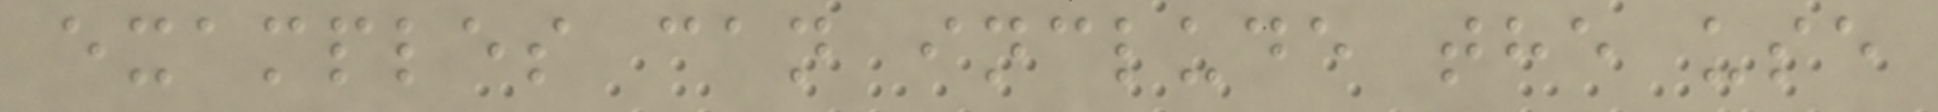examples can include the use
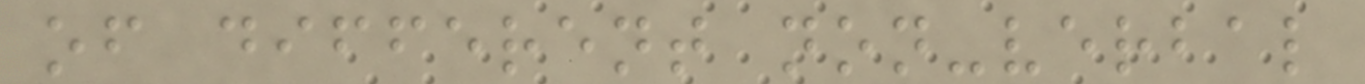of different non-verbal
